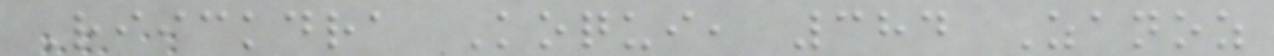Riickdra Koqui, 384 Zanoz
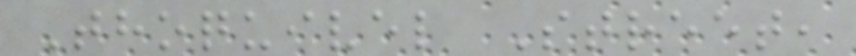Thoquivel Street,
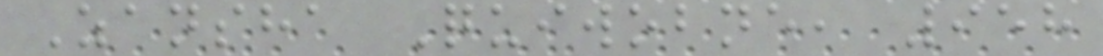Zansha Quiwobne, 958
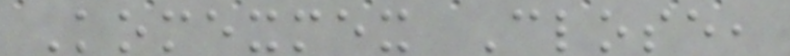Komexmex Close,
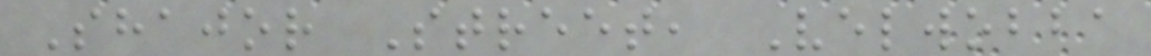Shajor Street, Velwobba
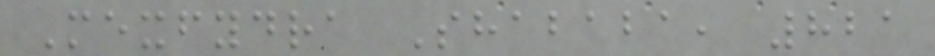Mexfydra Shababa, 821
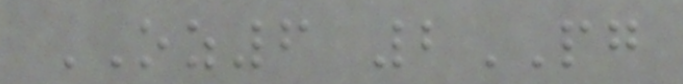OZ6 2PG
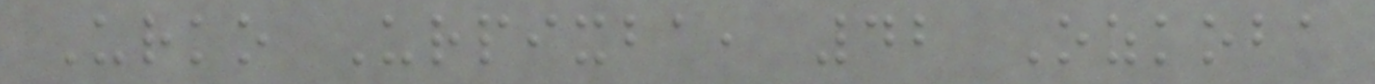Urko Urpixba, 42 Ozkoba
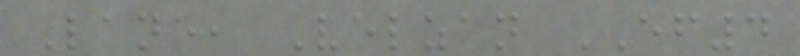Lane, Velzan EF4
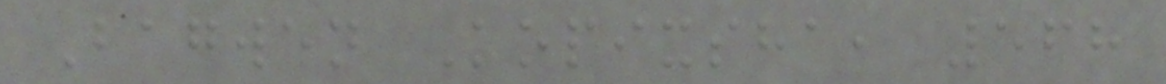Bagwen Kopixsha, 568
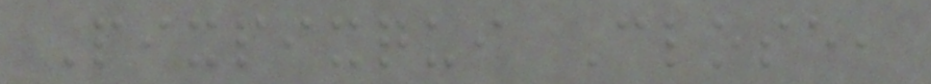Pixpixqui Close,
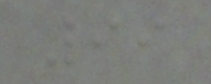99
